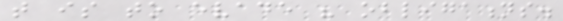that is to evade his obligations.
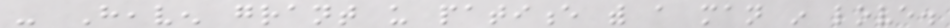- Heaven grant us patience with a man in love.
